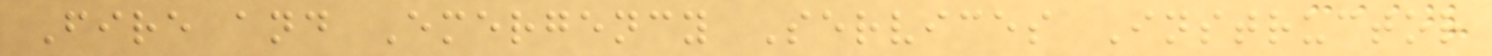Fire and Emergency Services Instructor
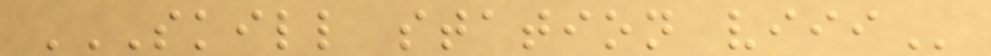SKILL STATION VIII
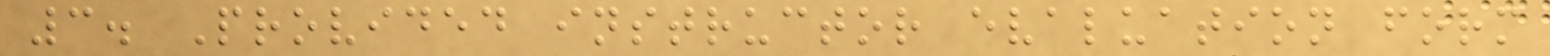3. Provided instructor evaluation form
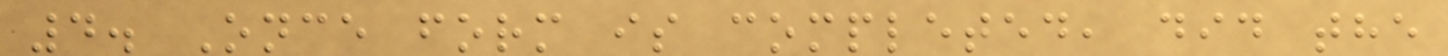4. Once form is completed, did the
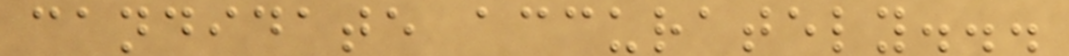candidate accurately...
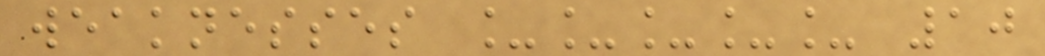weaknesses _____ 10
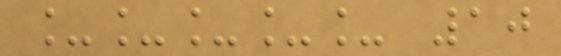_____ 10
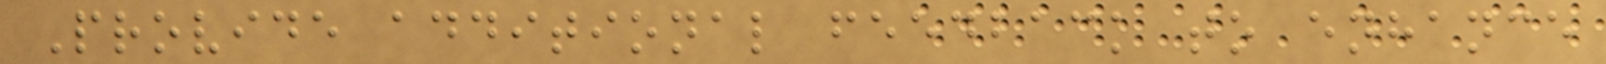Provide additional feedback to enhance
